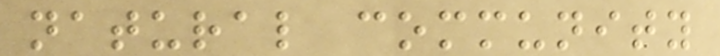natural community
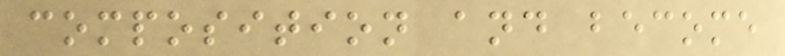composition and become
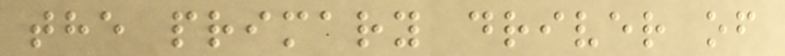the primary driver of
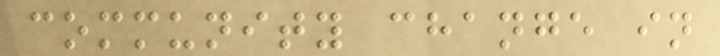community change in
